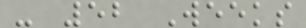- 52 Weeks
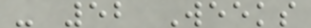- 52 Weeks
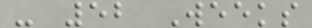- 52 Weeks
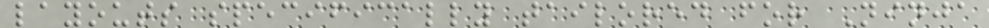layouts specifically tailored for Ninja
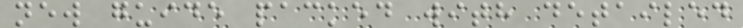new guide packed with detailed
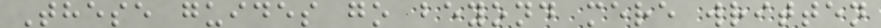These guides go beyond mere written
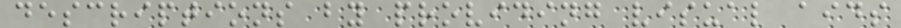descriptions by providing visual aids
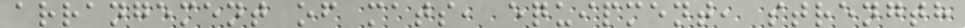arrangement of mats, equipment, strength
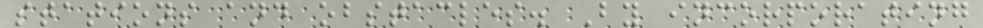stations and obstacles. By incorporating
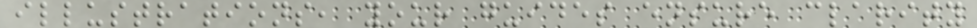illustrations, your guides ensure clarity
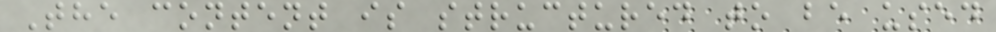The content is structured to be used
